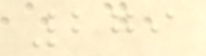279
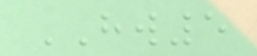HW5
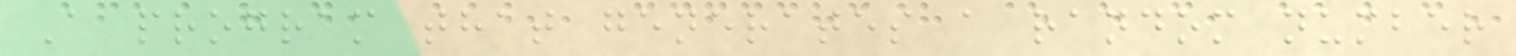A program that generates a random number
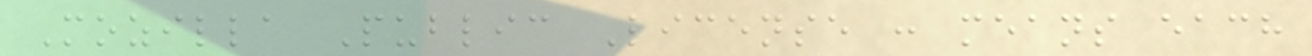Mozilla Public License : means each
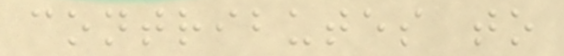contributes to
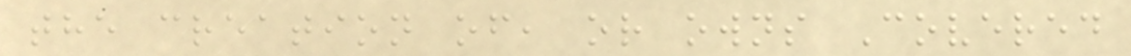the creation of, or owns Covered
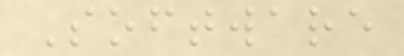Software
